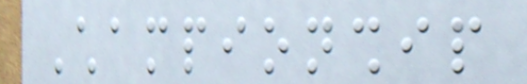Championship
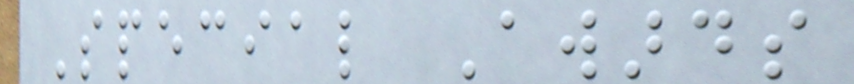Special Awards
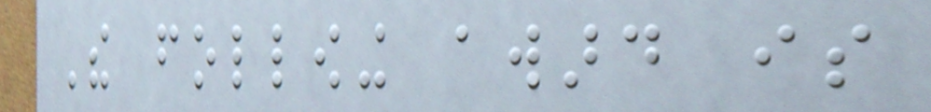The following award is
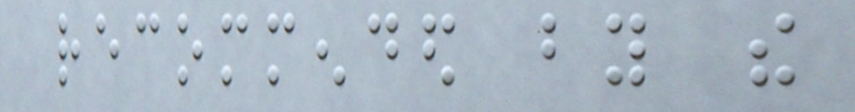recommended by the
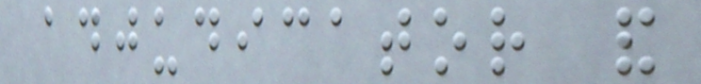adjudicator and
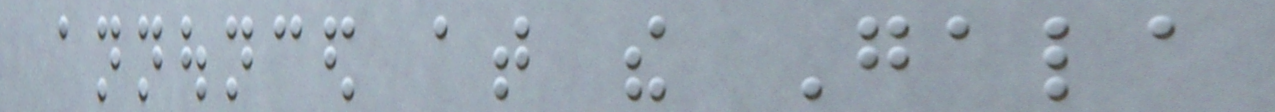announced at the Gala
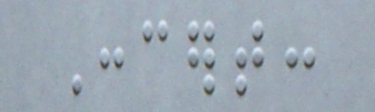Concert:
